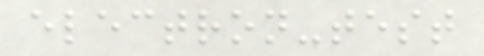electron-test
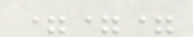===
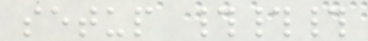setup ###
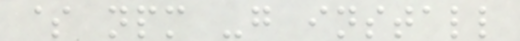$ npm -g install
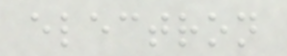electron
